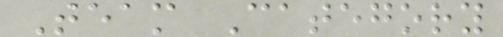Team Category
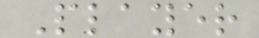Player
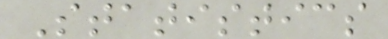Statistics
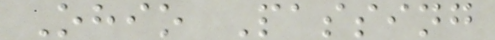Ohio Passing
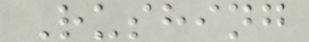Rushing
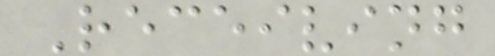Receiving
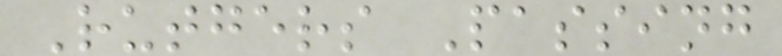Rutgers Passing
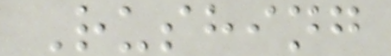Rushing
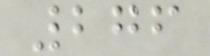276
